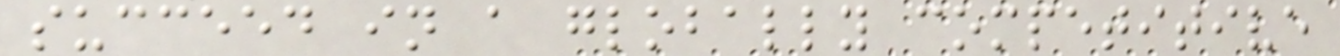succeed in a globally competitive
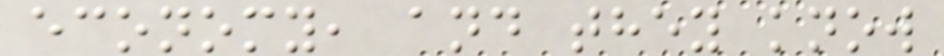economy, and they know
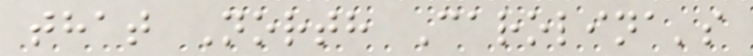that North Carolina's
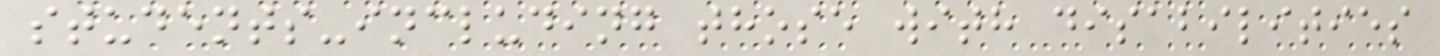students-including those with disabilities
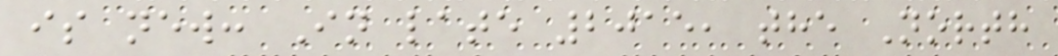is new: In late 2015, the North
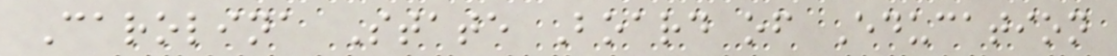Carolina State Board of Education
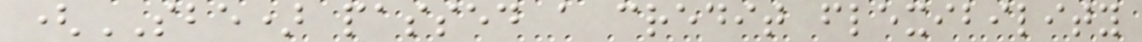(SBE) passed a credit flexibility
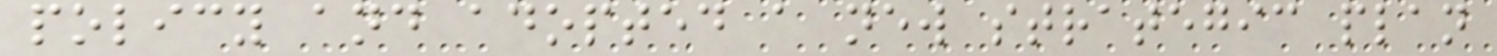policy and adopted a new strategic plan
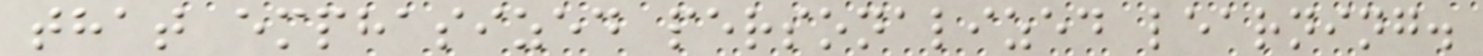that emphasized personalized learning.
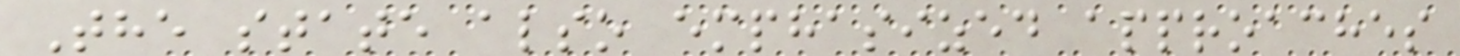The state also emphasized approaches
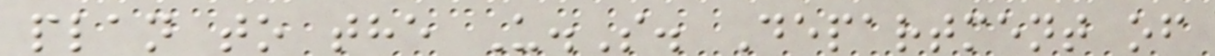plan to the U.S. Department of
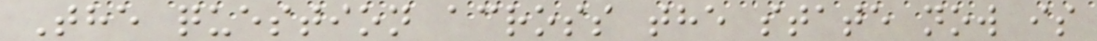The question across the state now is
